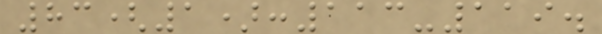83(1):113-119.
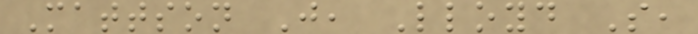Mattson J, Lloyd S,
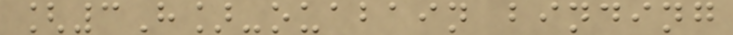[3H]-ouabain binding
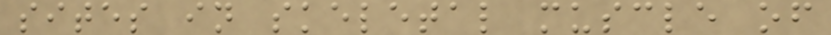sites in skeletal muscle of
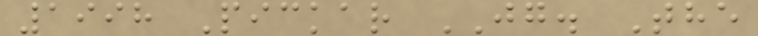1998 Pickar JG. The
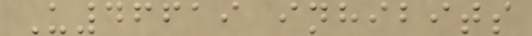U46619 inhibits
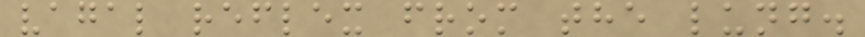vagal reflex from the lung.
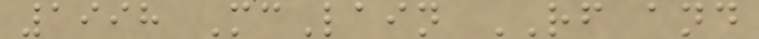1998 McLain RF and
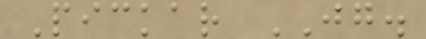Pickar JG.
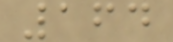164
